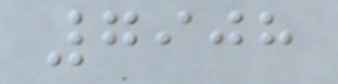7908
